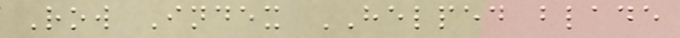Row Index HELPED blade
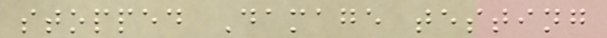stopped Damage testing
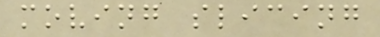moving slicing
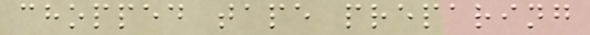chopped tape preparing
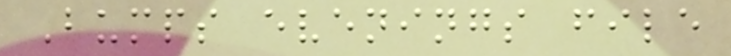Bumps evenings file
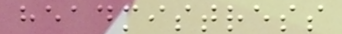headmistress
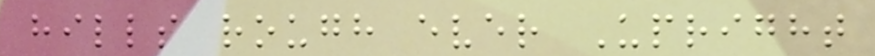hills rough ever Upright
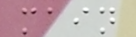main
